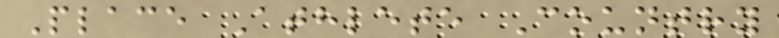Place Athlete Country
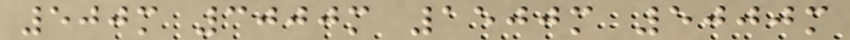500m 3000m 1500m 5000m
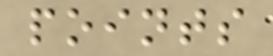points
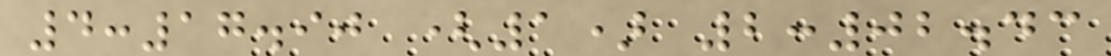4:17.90 (1) 2:02.43
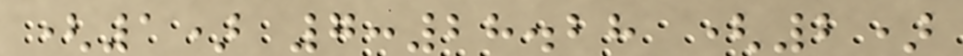(1) 7:28.28 (2)
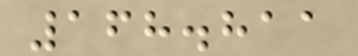168.811
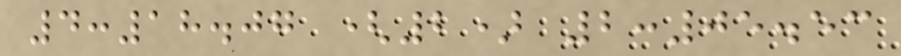4:18.07 (2) 2:05.53
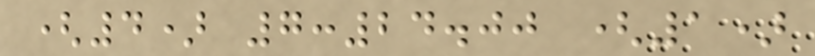(4) 7:24.00 (1)
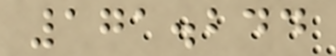171.244
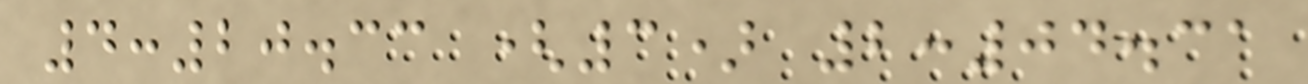4:20.33 (3) 2:04.31
